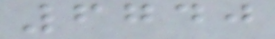6740
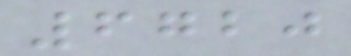6720
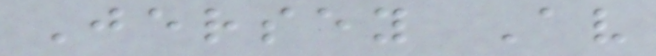Jersey Av
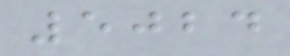5024
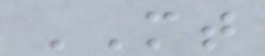MT
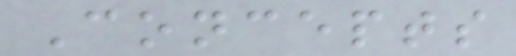Concepts
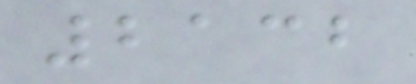2132
